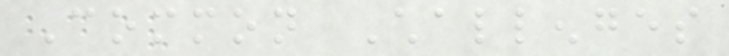Common Challenges
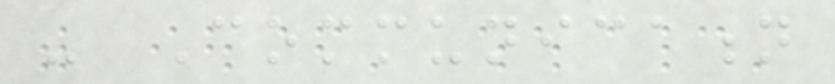- Communication
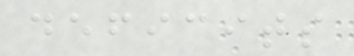deficits
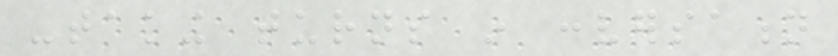-taking turns in conversation
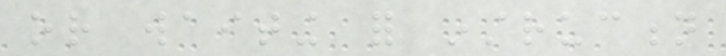or waiting for instruction
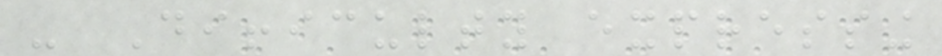- Difficulty expressing
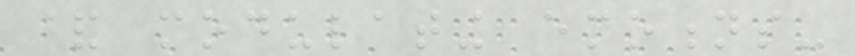& modulating emotions-
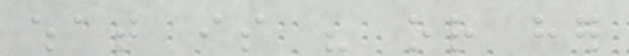what is his or her
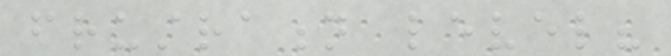frustration level?
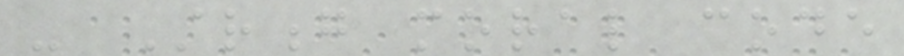- Strong moral code
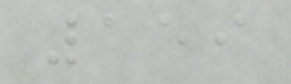159
